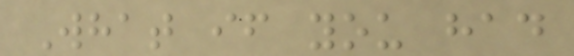What if you had
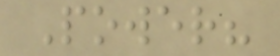Power?
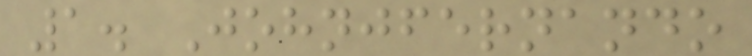1. Johnjfernando
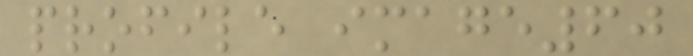profile image60
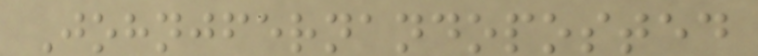Johnjfernandoposted
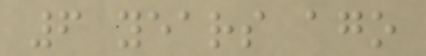6 years ago
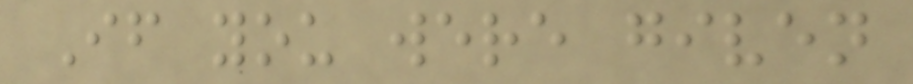If you were given
